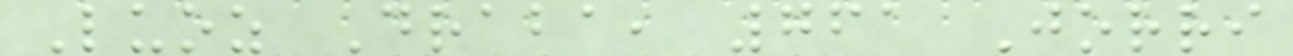Luoz Draba, 761 Jorri
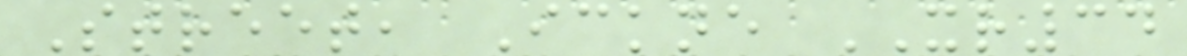Street, Ickne XR34
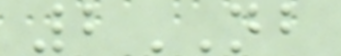2NB
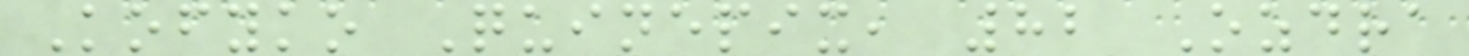Kofyko Quinepix, 82 Ozdra
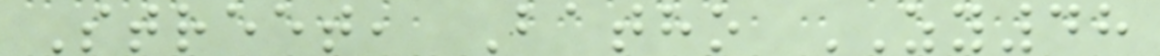Street, Batho ZY48
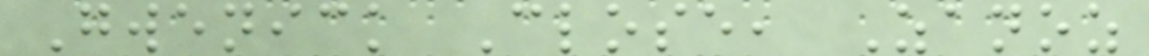Gwenick Close, Zanoz
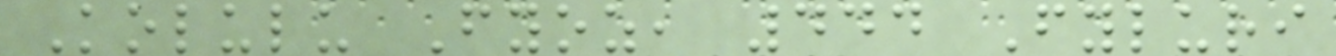Kolulu Fyoz, 444 Fyluri
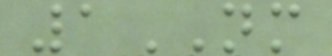1NM
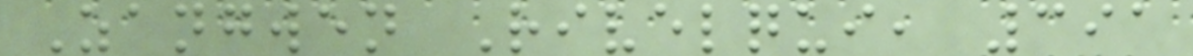Zangwen Rivelqui, 391
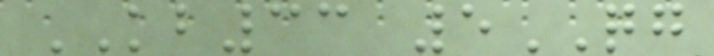KB33 5QG
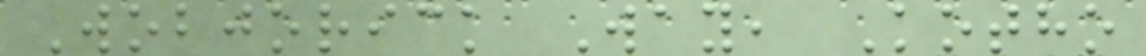Wobjorick Way, Kotho
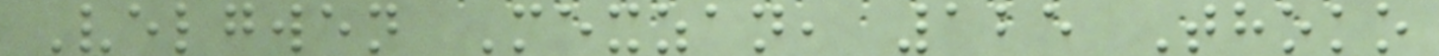Velgwen Mexzan, 125 Thoko
